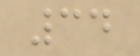34
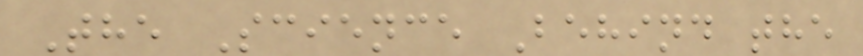The Science Behind the
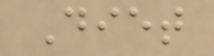Diet
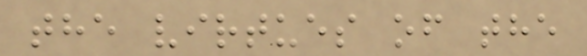the virtues of the
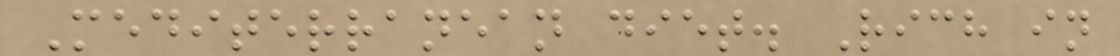Mediterranean diet. Rich in
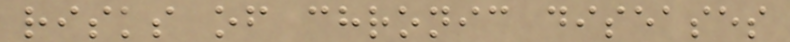risks of chronic diseases
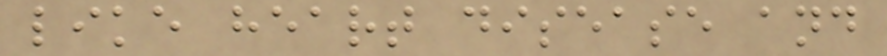like heart disease and
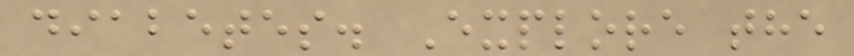diabetes. Explore the
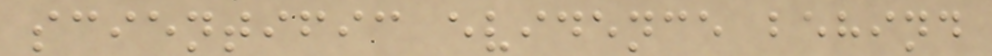scientific evidence behind
